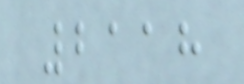2118
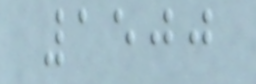1500
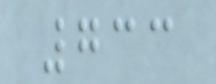733
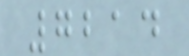7214
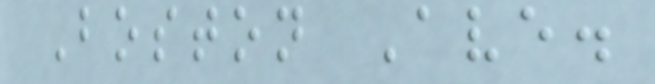Boston Ave.
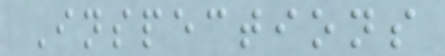Inspections
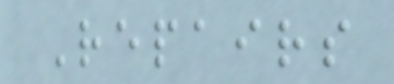Repairs
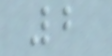2
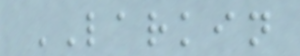LARKIN
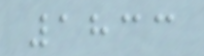1833
